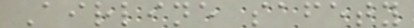Airline safety
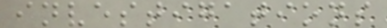investigations
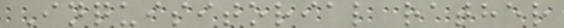Inquisitorial rather
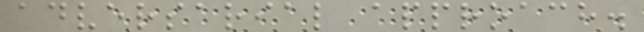adversarial approach.
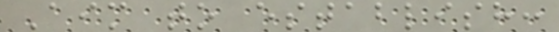Aim to establish:
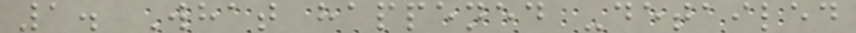1. What happened -detailed
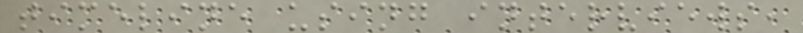timeline using interviews,
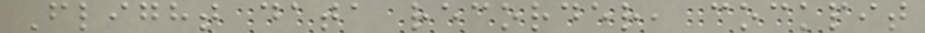Flight data recorder, cockpit
